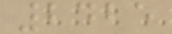2425
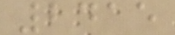2415
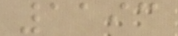1193
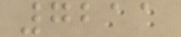7211
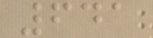641
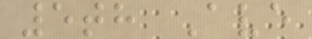5th Ave
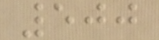500
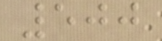500
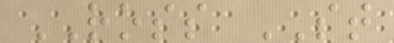ROSS ST
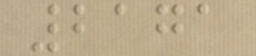2171
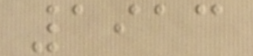1913
